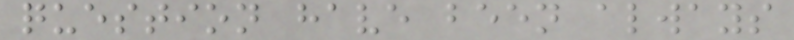question have been always
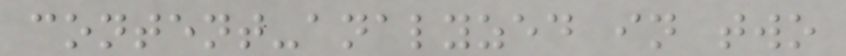content-analyzed in two
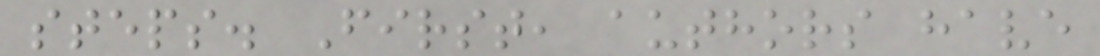steps. First, authors have
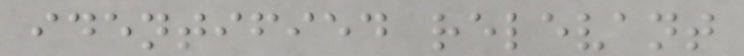identified relevant
